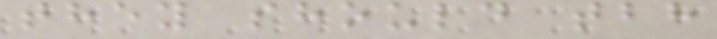they should tbh
